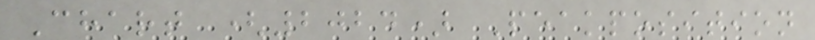Chart (2024) Peakposition
